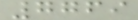7769
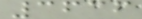3636
